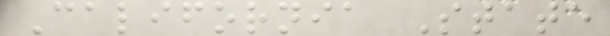California State
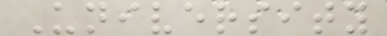University
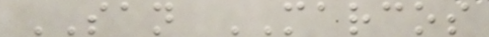SAN MARCOS
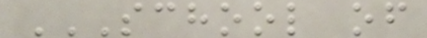SCHOOL OF
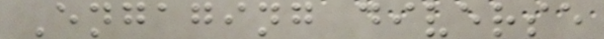Engaging diverse
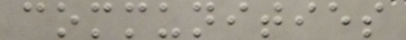communities
